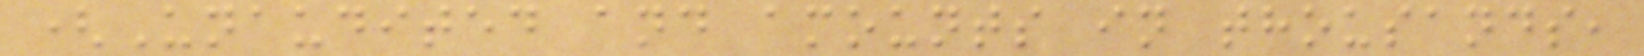(Unaudited and amounts in thousands,
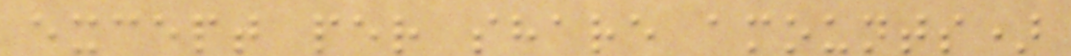except per share amounts)
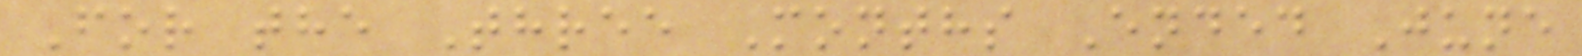For the Three Months Ended June
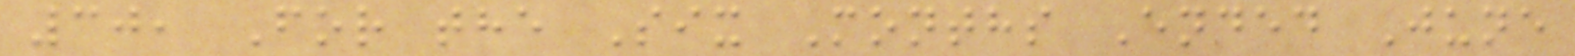30, For the Six Months Ended June
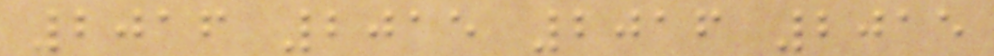2016 2015 2016 2015
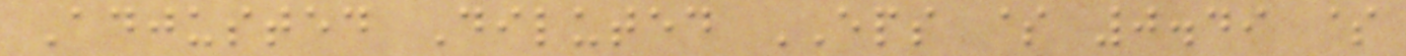Adjusted Diluted EPS $ 0.49 $
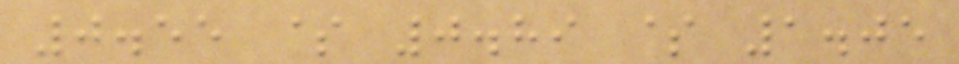0.55 $ 0.89 $ 1.05
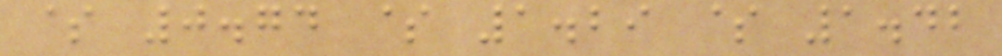$ 0.74 $ 1.29 $ 1.42
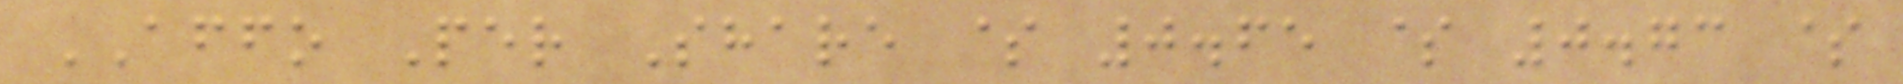AFFO Per Share $ 0.65 $ 0.73 $
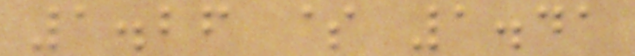1.26 $ 1.41
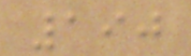190
